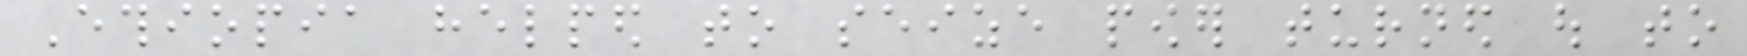Ethiopia helped to seize power turned out to
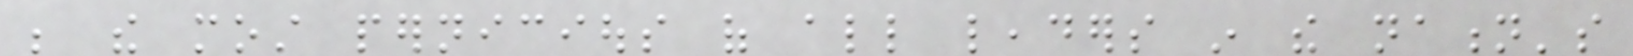be the most pernicious of all leaders in the nation's
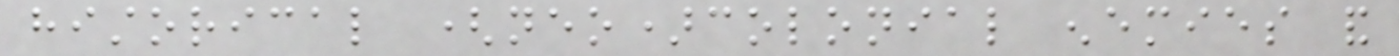historical (neo)colonial enemies and
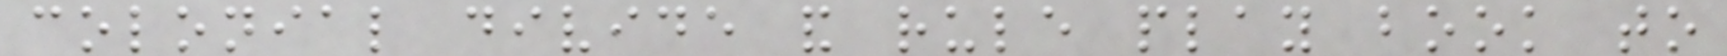colonial divide and rule play book to
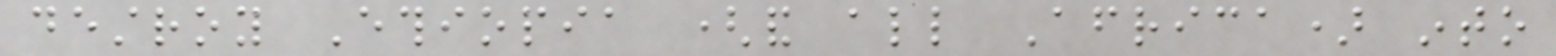destroy Ethiopia (and all Africa) into
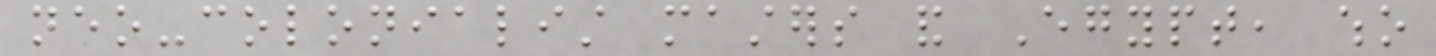neo-colonialist masters and Egypt, who
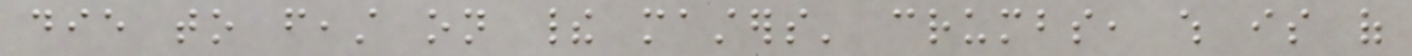die to feast on their masters' crumbs, which is of
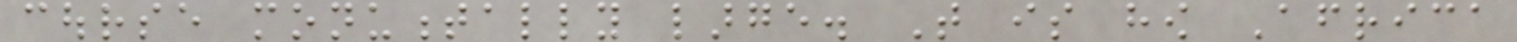course monumentally large. That is how Africa
